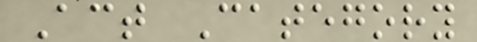Act Category
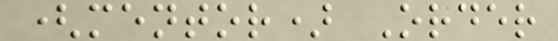(mentor) Order
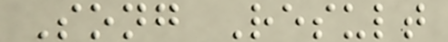Song Result
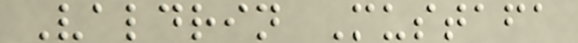Valdrin Mustafa
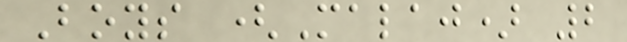Boys (Malaj) 2
